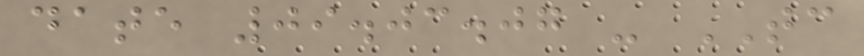date 09.03.07 - TC
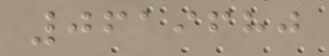0619680
